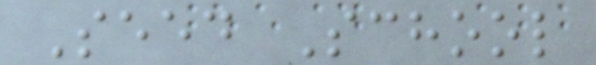Seed School
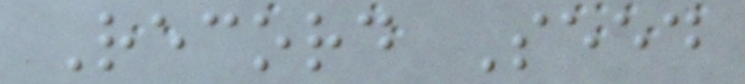Record Seed
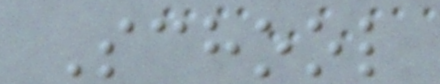School
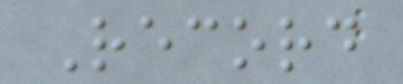Record
